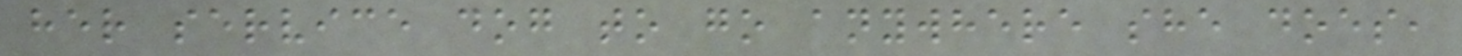her service dog to go anywhere she does,
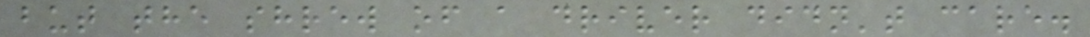but the shrew of a driver didn't care.
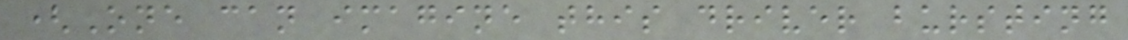(One can imagine this driver bursting
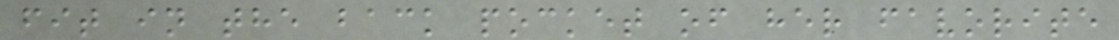fit in the back pocket of her favorite
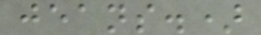jeans.)
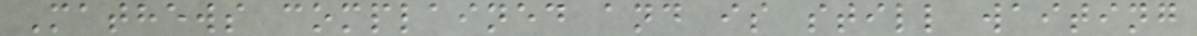Mathews complained and is still waiting
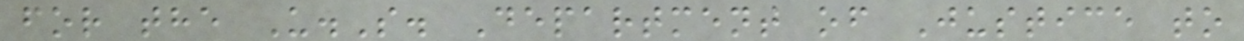for the U.S. Department of Justice to
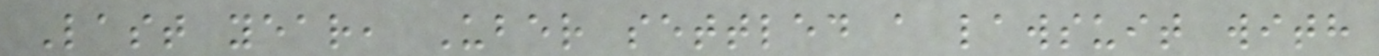Last year, Uber settled a lawsuit with
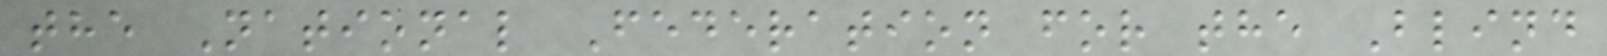the National Federation for the Blind
